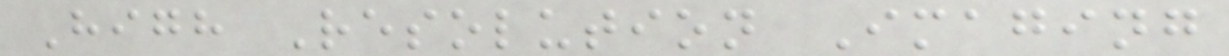High Resolution Imaging
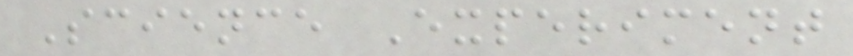Science Experiment
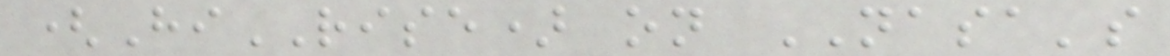(HiRISE) on NASA's
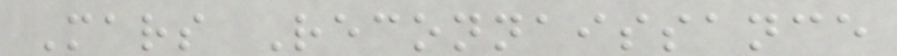Mars Reconnaissance
